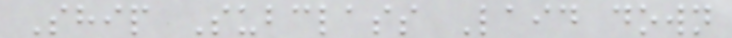Ship Subclass Laid down
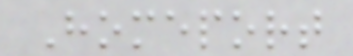Homeport
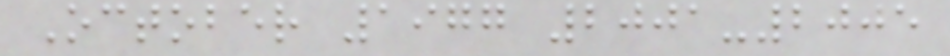October 1977 2001-2005
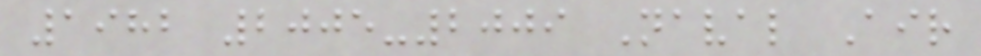1982 2005-2009 Naval Air
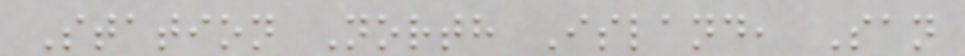Station North Island, San
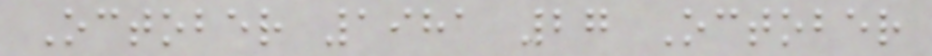October 1981 27 October
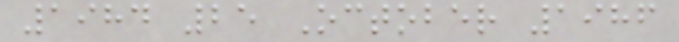1984 25 October 1986
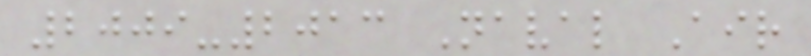2009-2013 Naval Air
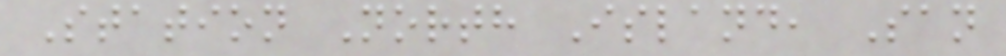Station North Island, San
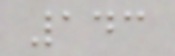143
